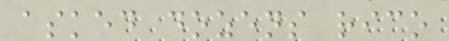asked dozens rico
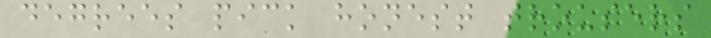degrees pick honest trousers
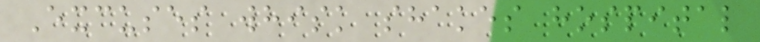Excuses whisk shakes hospital
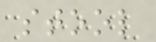stool
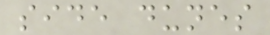side dunes
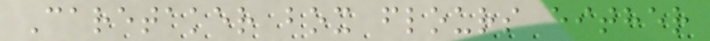Caretaker box flours either
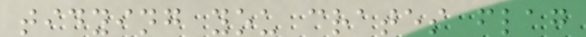tidying you crates flag
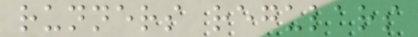runners regulars
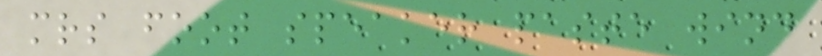mrs foot speaker paste wind
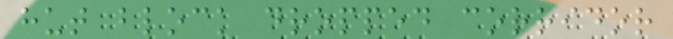hut block dropped corridor
